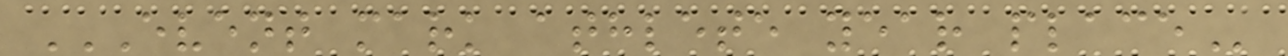EVENT MARK ATHLETE YEAR PLACE
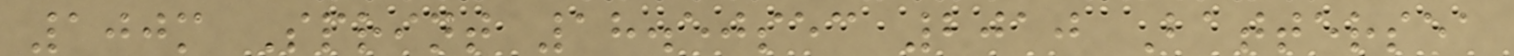100m Sprint 18.50sec 2010 Battersea
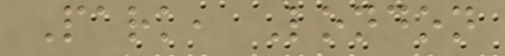Park, London
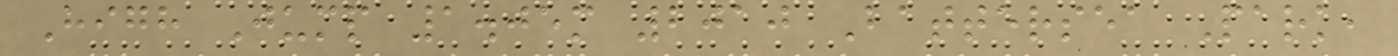High Jump 1.05m 2010 Battersea Park,
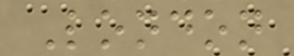London
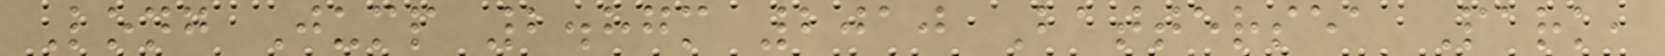Long Jump 2.87m 2010 Battersea Park,
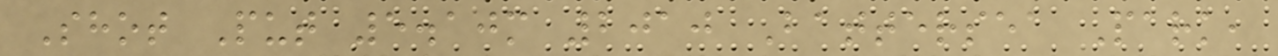Shot Put 5.10m 2010 Battersea Park,
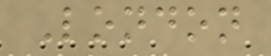London
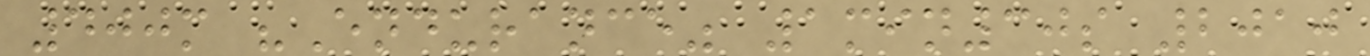400m "Endurance" 1min30s 2010
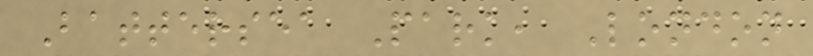Battersea Park, London
